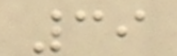39
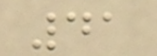41
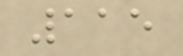115
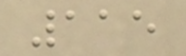115
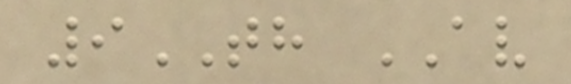9TH AV
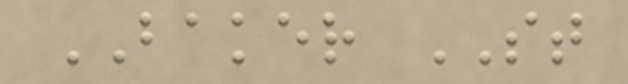BAKER ST
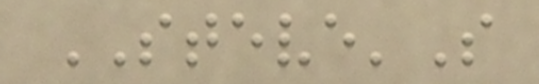STEVE'S
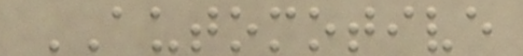AUTOMOTIVE
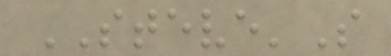STEVE'S
